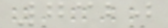7320
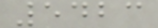5423
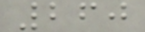260
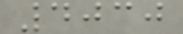4030
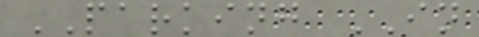PARKING IN
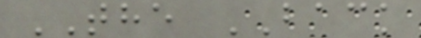THE BACK
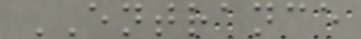ENTRANCE
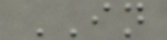IN
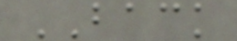BACK
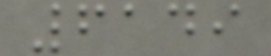6149
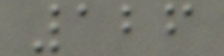126
